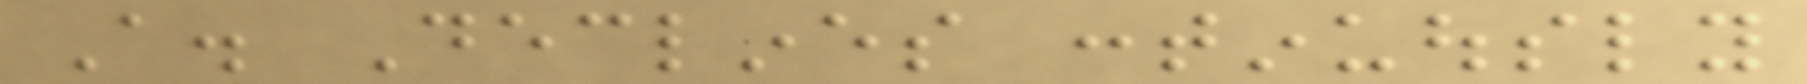A. Declines continuously
